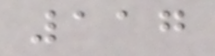117
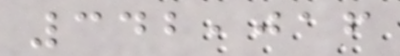342,016
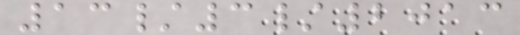13/3/2013
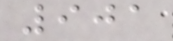901
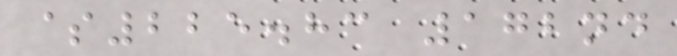$225.83 172nd
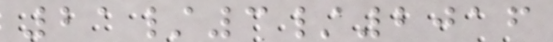21/3/2016
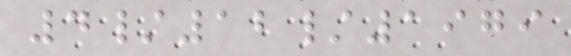4/12/1979
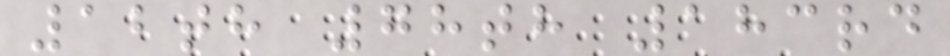12th 78th 183rd
